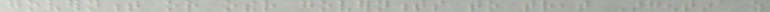government or other governments to treat Argentina as
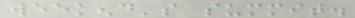weekend's summit.
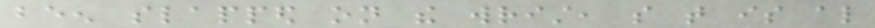been slapped on the wrist, so that is also
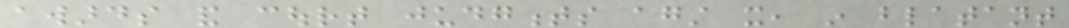awards and court judgments against it, in blatant
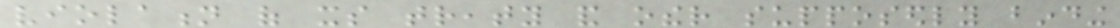violation of its treaty and other supposedly binding
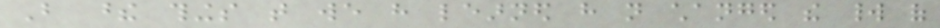But these things that we have learned have not changed the world of
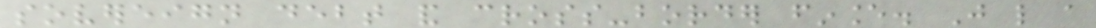sovereign debt and cross-border finance. Just like a
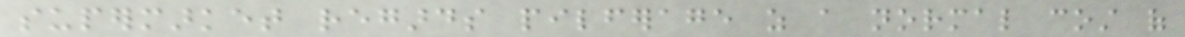supermarket regards pilferage as a normal cost of
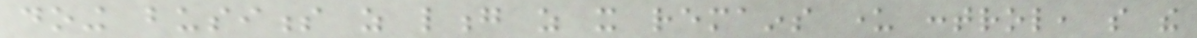doing business as long as it remains under control, so the
